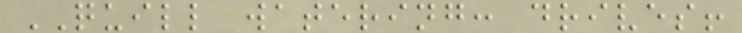QUILL watering: drives!
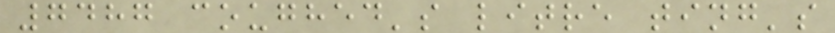7487 coughed's litre ting's
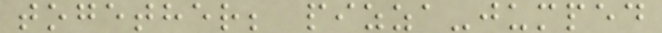together; pizza-jumped
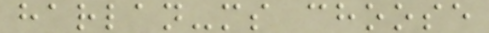harlan-ms choose
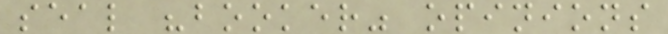seal "booker" opinions
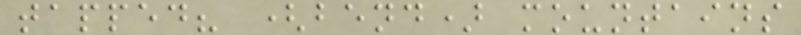tapped? (bend) mountains
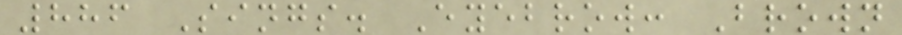886 Sings. Eyebrow: Brown
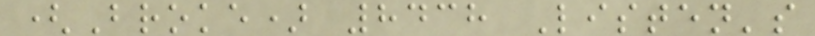(Broke) 8438 Listen's
